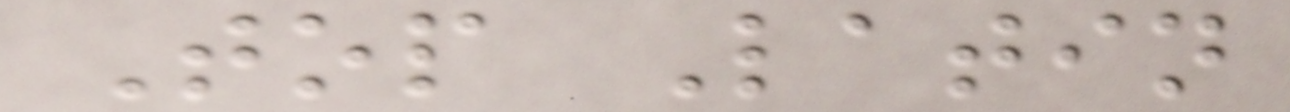Top Latin
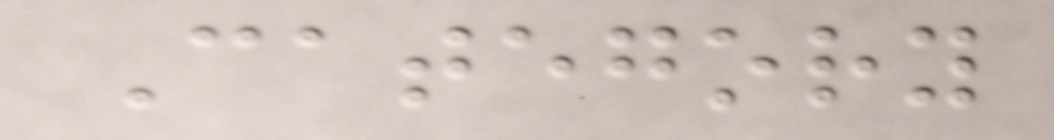Category
